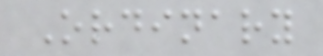Ordinary
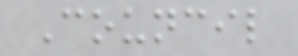Council
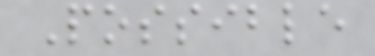Possible
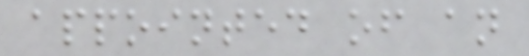appointed of an
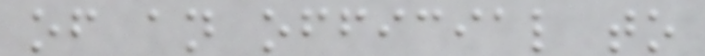of an official to
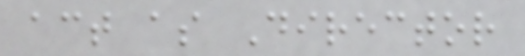act as Director
